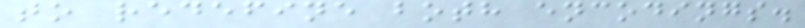to redefine both encodings.
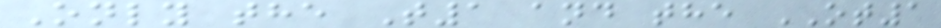Only the T1 and the OT1
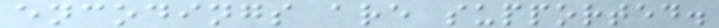encodings are supported.
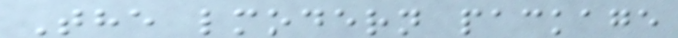The lmodern package
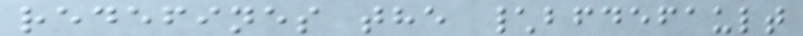redefines the \bfdefault
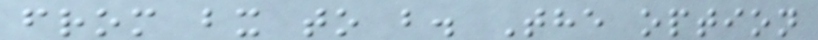from bx to b. The option
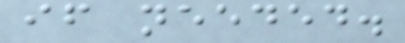if needed.
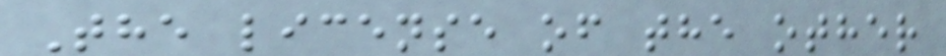The license of the other
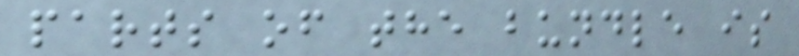parts of the bundle is
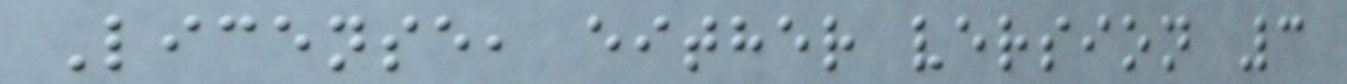License, either version 3
